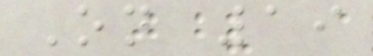On 19
